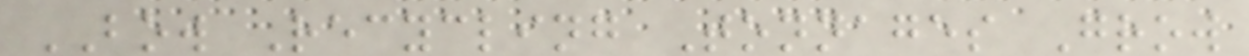BOW Recycling Tonnages Grow
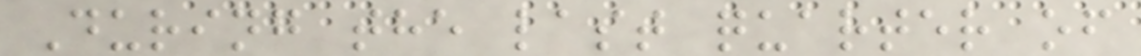During the last quarter of
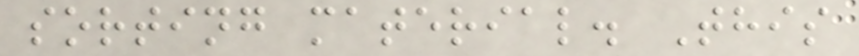sorting material. This
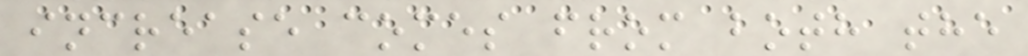increase comes from both the
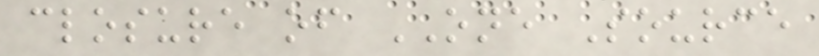closure of ONE Source
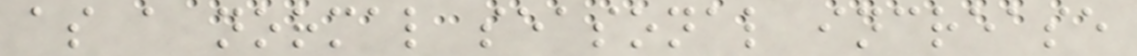as a normal seasonal increase
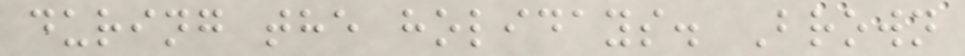during the holidays. Brown
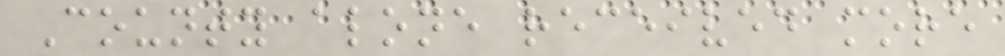County alone received more
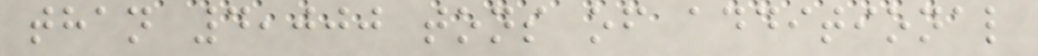than 4,000 tons of additional
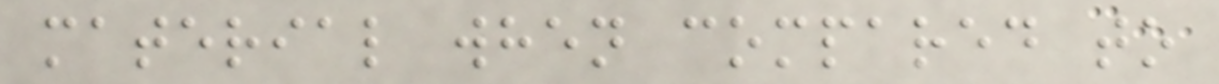material when compared to
